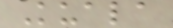Kuala
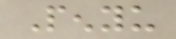Penyu
